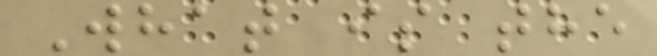What is the
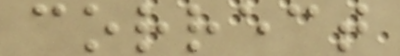correct
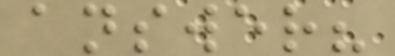answer?
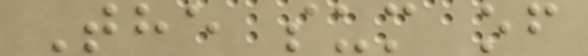The sum of
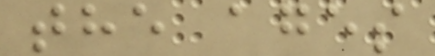the ages
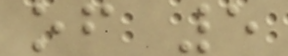of 5
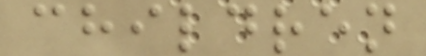children
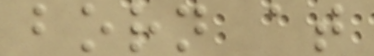born at
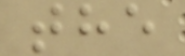the
